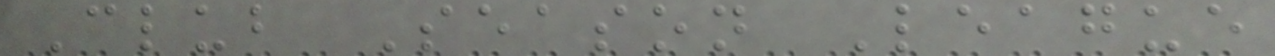Club Season League
